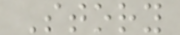Story
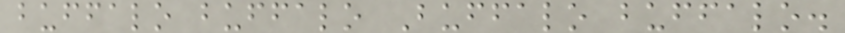buffalo buffalo Buffalo buffalo.
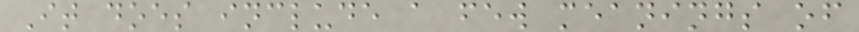It does include a few meanings of
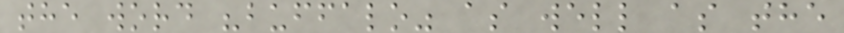the word "buffalo" as well as the
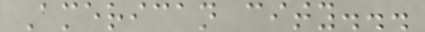American city...
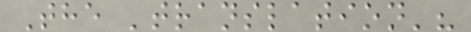The 'translation'?
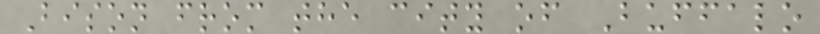Bison from the city of Buffalo
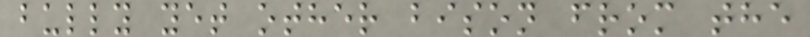bully yet other bison from the
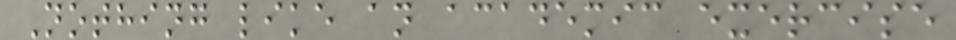Nothing like an academic exercise
